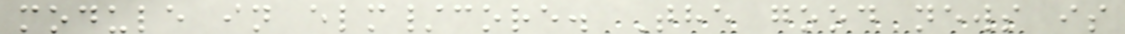module in elm/core. The good news is
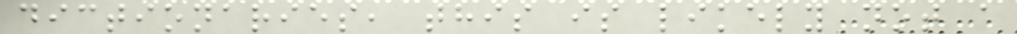dictionaries, this is likely not a
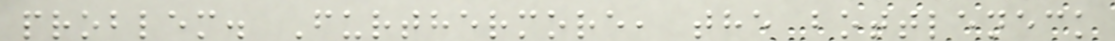problem. Furthermore, the bottleneck
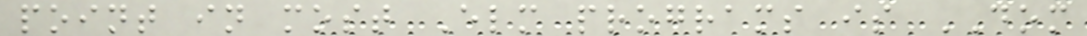point in most Elm programs is DOM
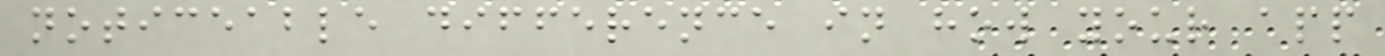noticeable difference in how your app
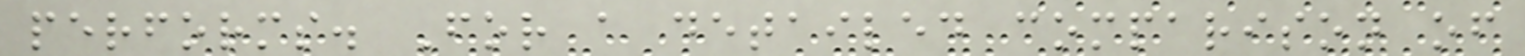performs. For a detailed comparison of
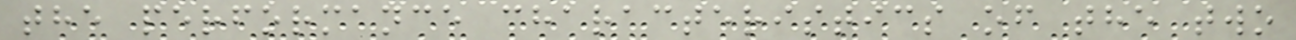the performance characteristics of the two
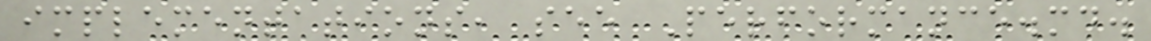implementations, see Performance.md.
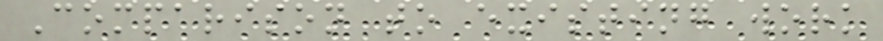Comparison to existing work
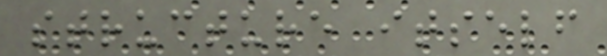structure itself
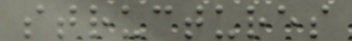structures
